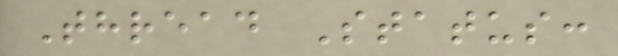Thread Status:
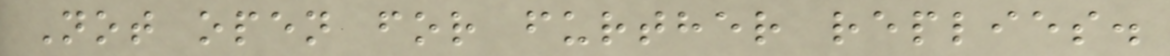Not open for further replies.
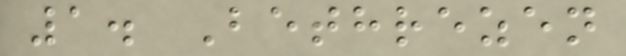1. Bethrezen
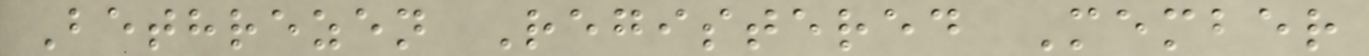Bethrezen Registered Member
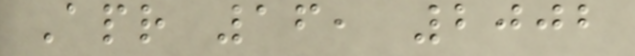Apr 16, 2002
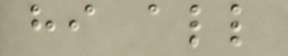hi all
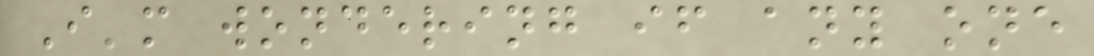I'm wondering if any one
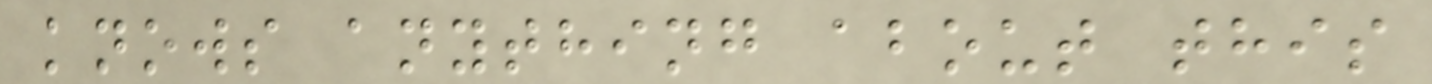knows anything about this
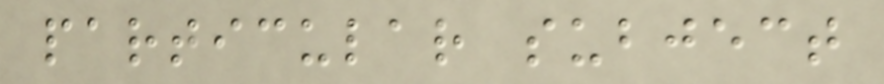particular subject
